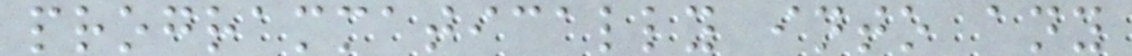programmatically into any
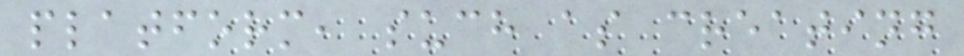platform, such as creating
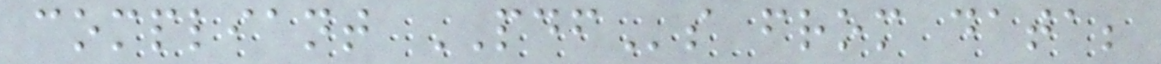compliant PDFs from data;
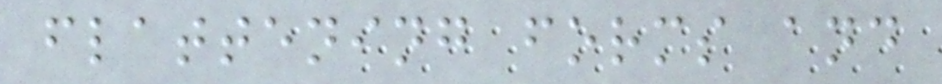flattening forms and
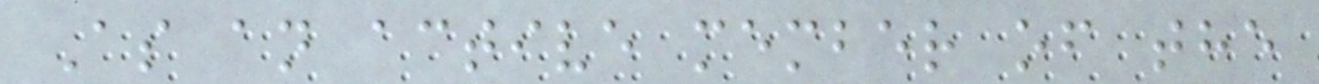As an active member of the
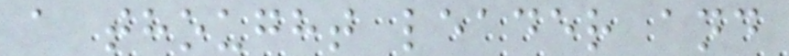a thought leader and
